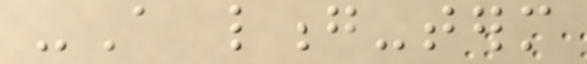-A long-term
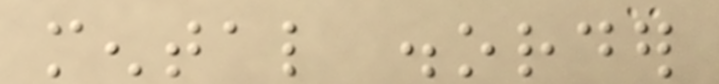mental disorder
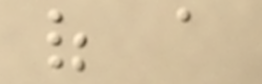of a
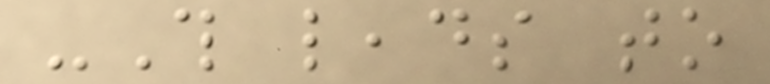-This leads to
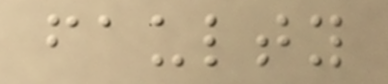faulty
